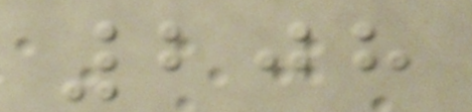208
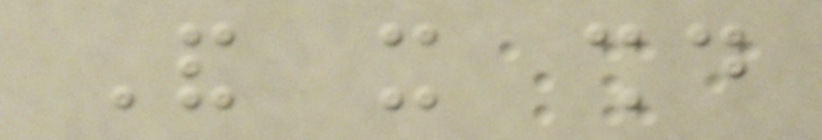And it should
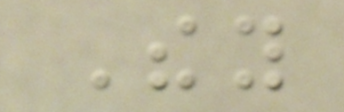They
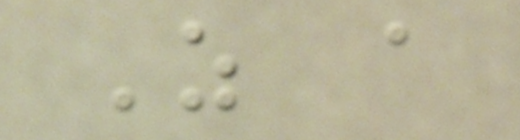As a
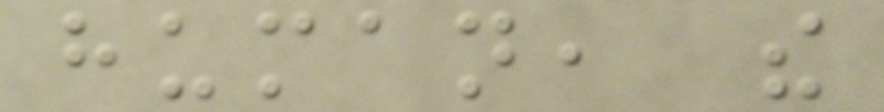human, the
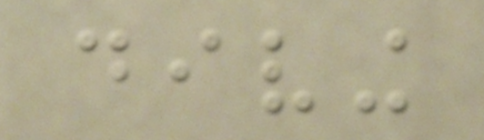diving
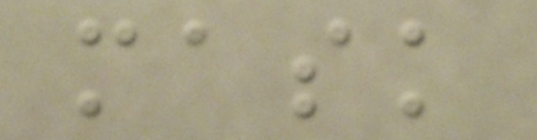mask
